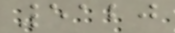5120
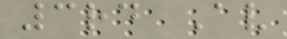3rd Av
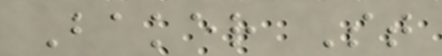Baker St
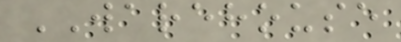WAREHOUSE
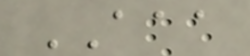AAA
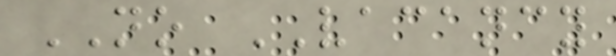NO VACANCY
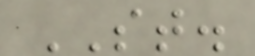ST.
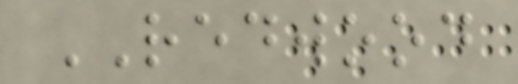REDWOOD
